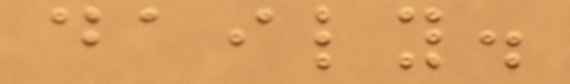daily.
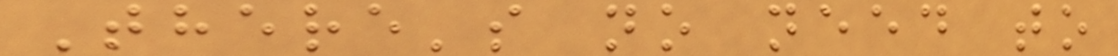There's no need to
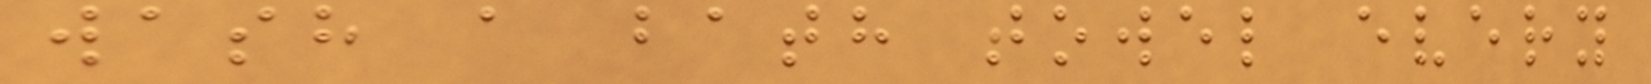wash a bath towel every
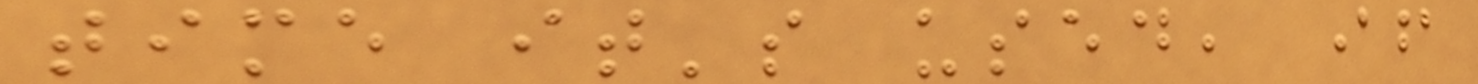time it's used, if
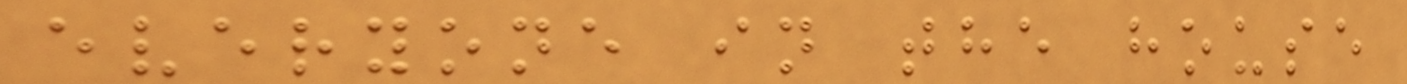everyone in the house
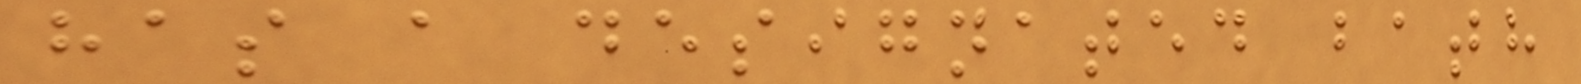has a designated bath
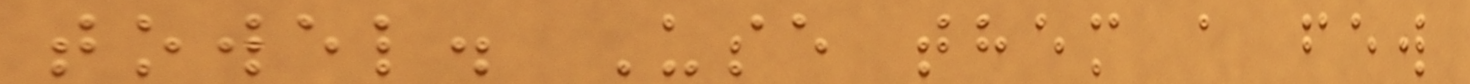towel. Use them a few
